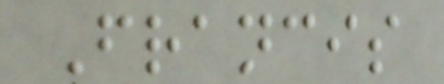Francis
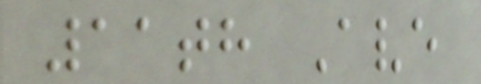11th Ave
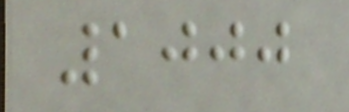1000
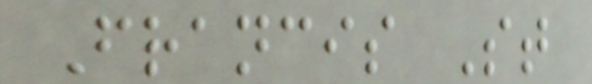Francis St
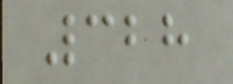328
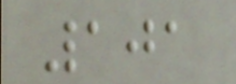101
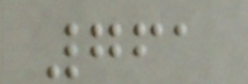761
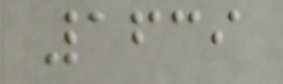1639
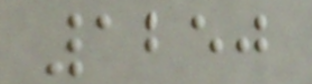1250
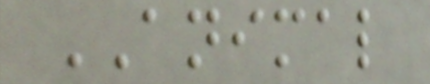ANIMAL
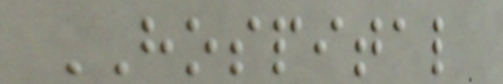HOSPITAL
